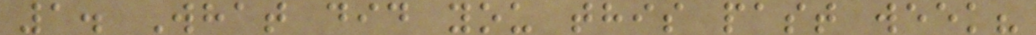1. What did you this past week?
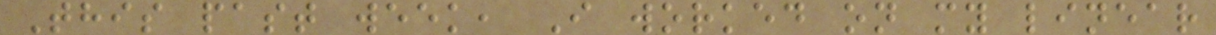This past week, I worked on my linear
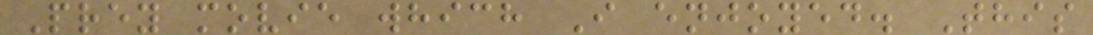Prey movie which I enjoyed. This
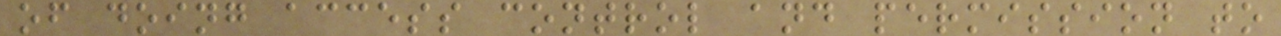of doing access control and permission to
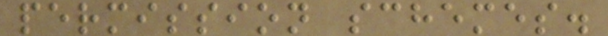permission schemes.
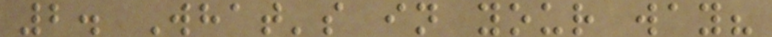2. What's in your way?
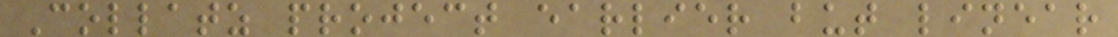Collatz project earlier but linear
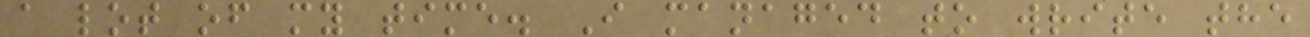a lot of my time. I managed to write the
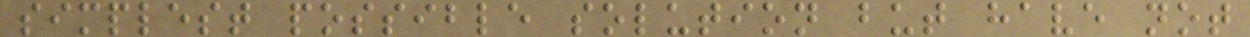simplest possible solution but have not
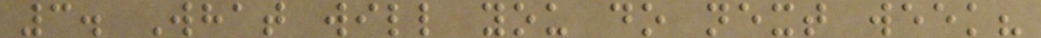3. What will you do next week?
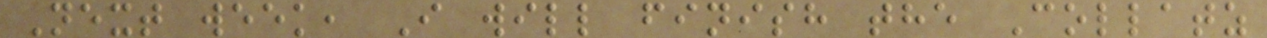Next week, I will finish the Collatz
